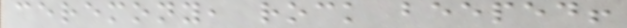ceremony, rock beeped!
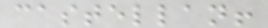castellan!
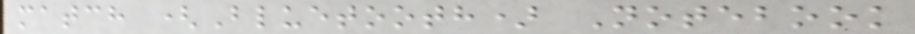match (Bluetooth) Notebook
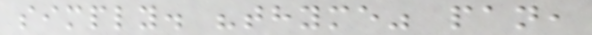simply. "thyme" pan,
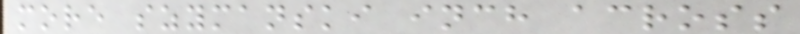more szymanski inch across
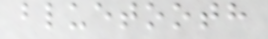bluetooth
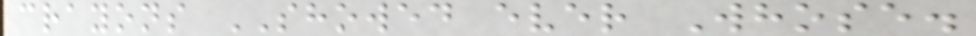crayons SHOWED ever Whose.
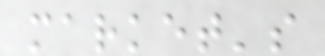market's
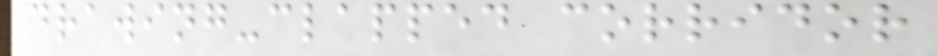drawing-clapped corridor
